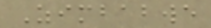Zimbabwe
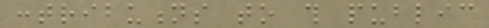contributions to this public
